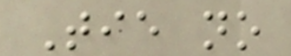Tie no
